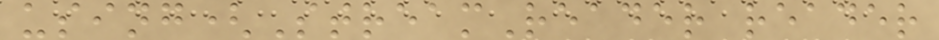using(StreamReader reader
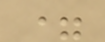=
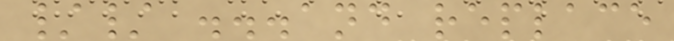// ...and replace
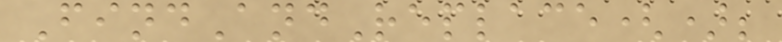FindAndReplace();
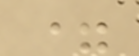=
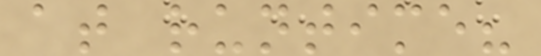at runtime?
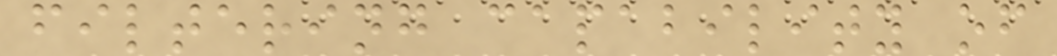filtering capability of
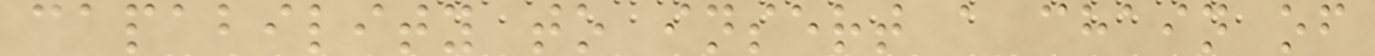capability to insert a chain of
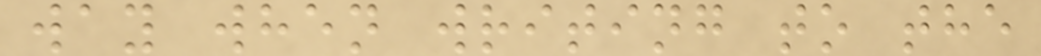way when writing to the
